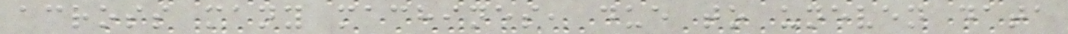across many machines, due to uneven data
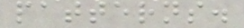patterns.
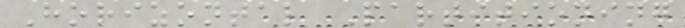Horizontal Partitioning
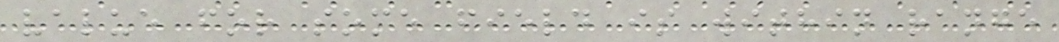value for some field is within range
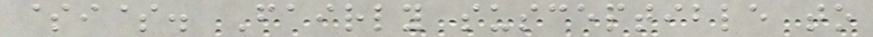$i$. Fairly susceptible to
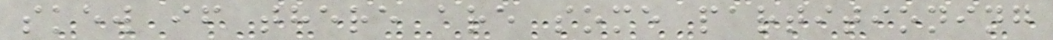skew if there are some partitioning
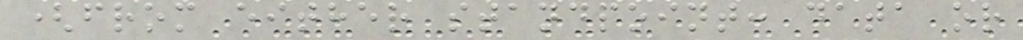(from either standpoint: data or
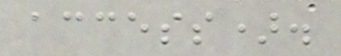access).
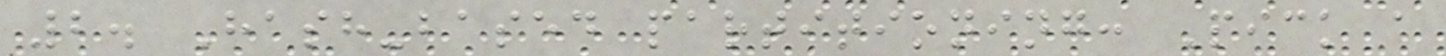2. Hash-based partitioning: Pick a
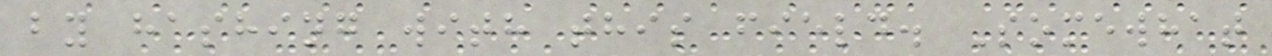by hashing with this field. Somewhat
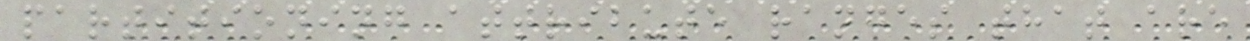partitioning attribute ranges that are
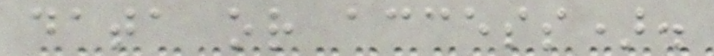data or access).
